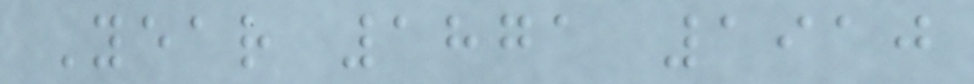Year 1871 1910
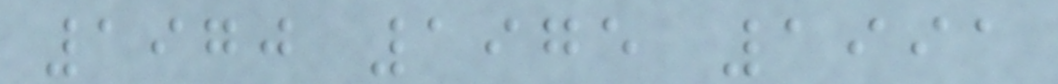1970 1975 1991
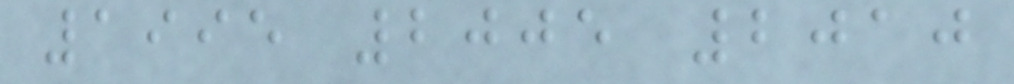1995 2005 2010
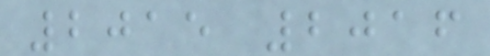2015 2016
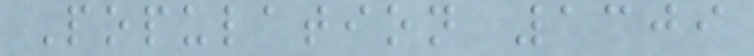Population 1309
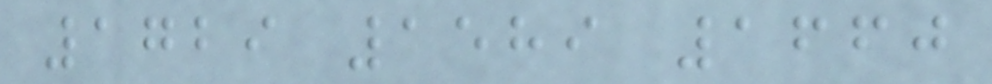1729 1589 1660
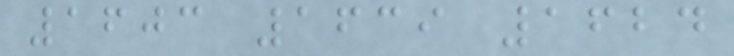1603 1639 1624
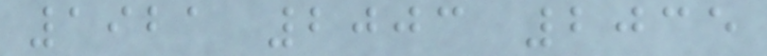1921 2003 2035
